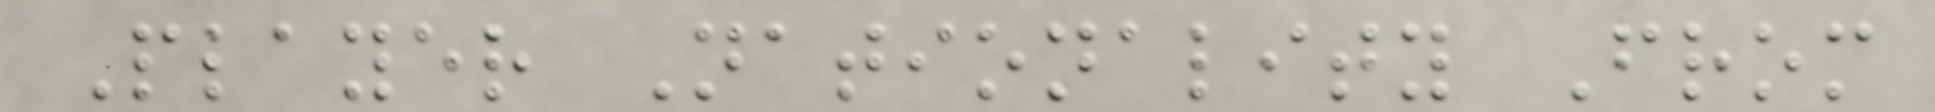Player Nationality From
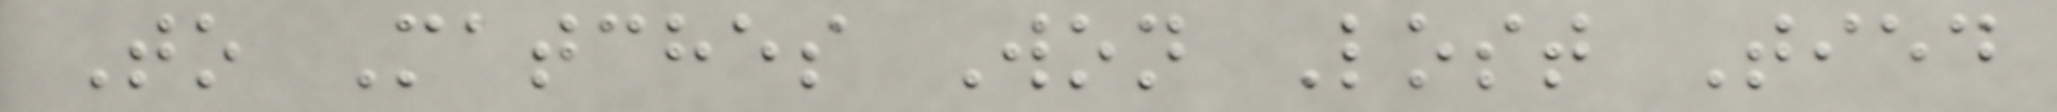To Matches Won Lost Tied
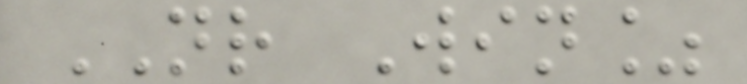NR Win%
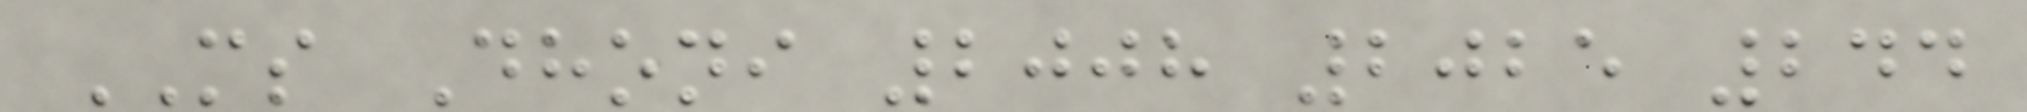MS Dhoni 2008 2025 244
